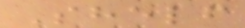Shelf
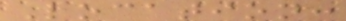Location:
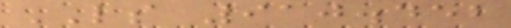LS 910.452
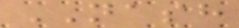NASH
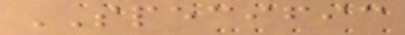SPECIFIC
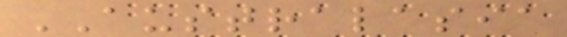AUSTRALASIA
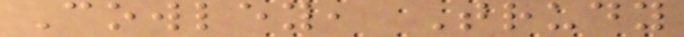Cowley, Trudy
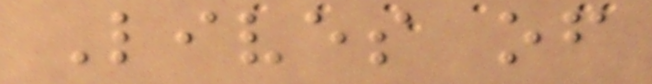Lives of
